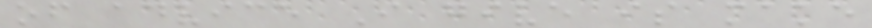of advice I give is make
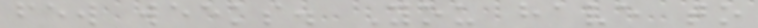few weeks. You have to
